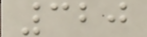320
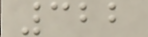322
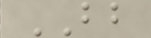BB
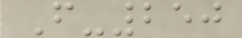F-250
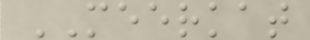MEERKAT
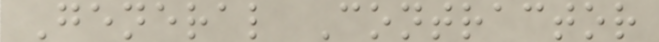General Contractor
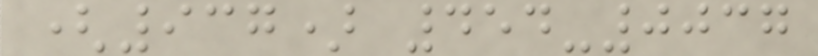(937) 454-0037
